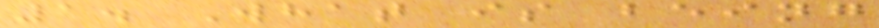1. What is being
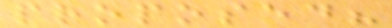proposed?
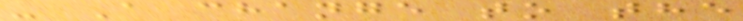- A change to the
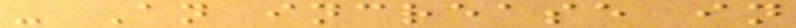- An increase in
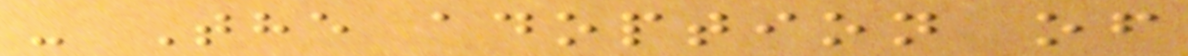- The adoption of
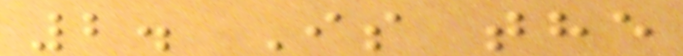2. Is the
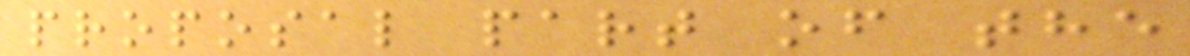proposal part of the
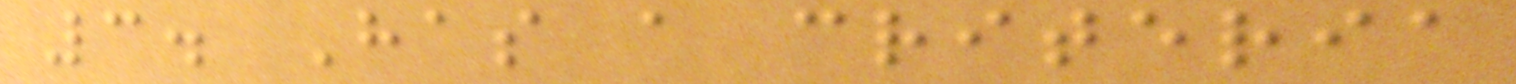3. Has a criteria
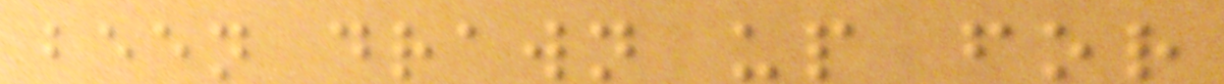been drawn up for
